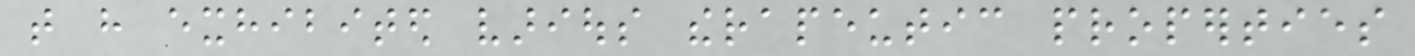that have exhibited various therapeutic properties
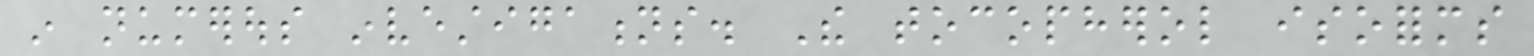in numerous investigations. The tocopherol isoforms
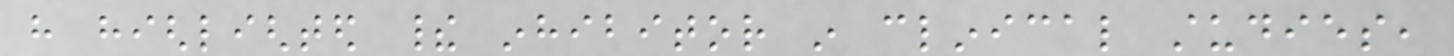have highlighted their inhibitor in clinical studies,
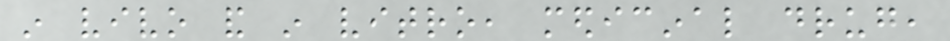in vivo and in vitro, medicinal drug,
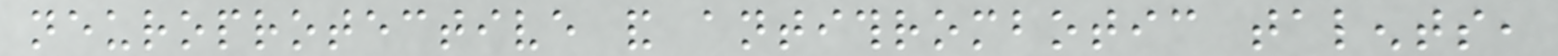neuroprotective and antithrombotic talents,
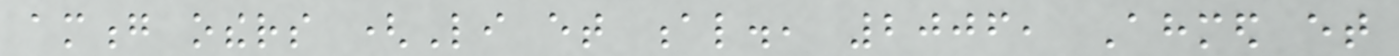among others (Li et al., 2006, Ahmed et
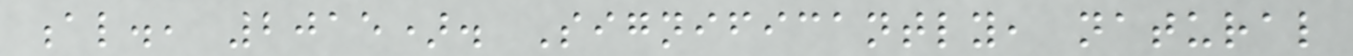al., 2015). Significantly, natural
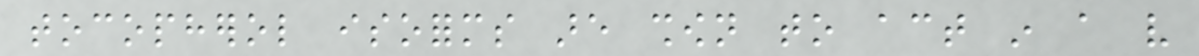tocopherol isoforms are shown to act in a very
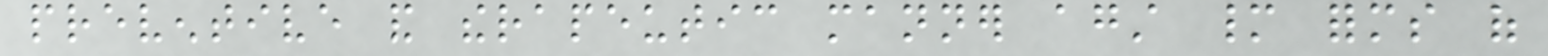preventive and therapeutic manner against many forms of
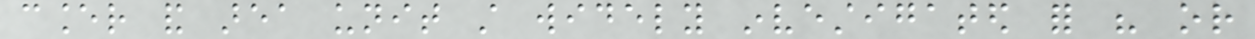cancer and area unit still widely investigated for his or
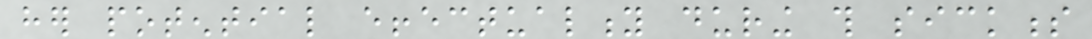her potential effectuality during this sickness
